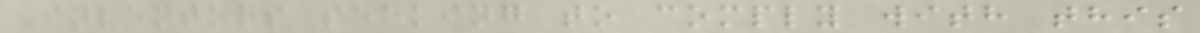Inventors seeking to comply with this
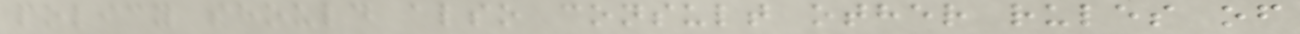policy should also consult other rules of
